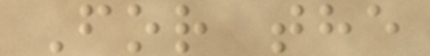For the
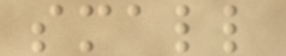small
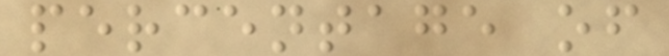percentage of
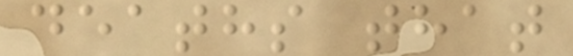deaths that
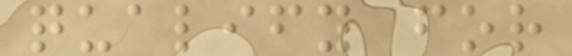qualify for
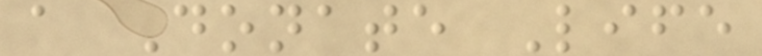a Donate Life
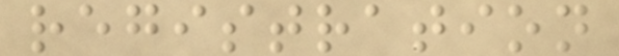registration
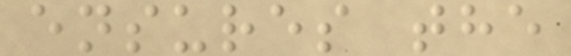ensures the
